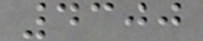4300
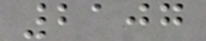2107
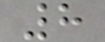8
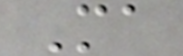Ma
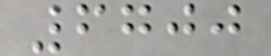6700
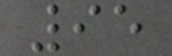95
